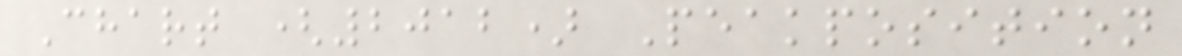Chart (2012) Peakposition
